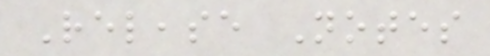Release Notes
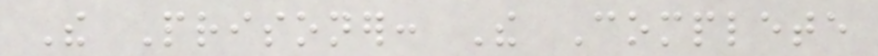The Prisoner: The Complete
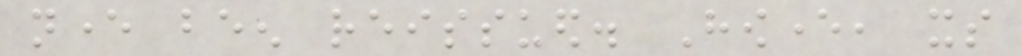never been reissued. However, its
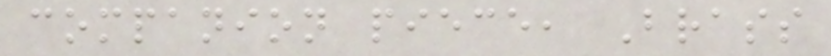companion piece, Brass
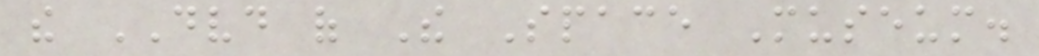the DVD of The Space Museum.
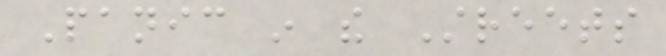Panic in the Streets
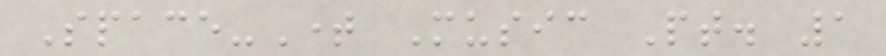Space-Time Music Pt. 1
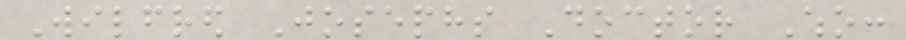Wilfred Josephs Doctor Who:
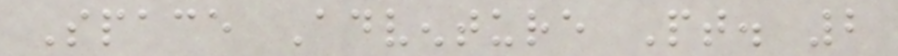Space Adventure Pt. 2
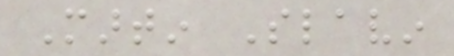Martin Slavin
